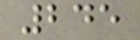245
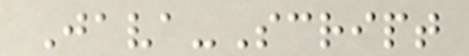Java-Script
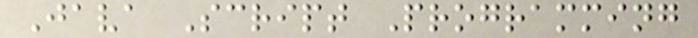Java Script Programming
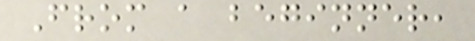From a beginner,
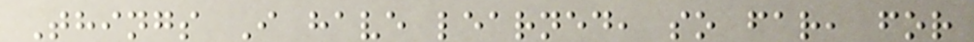Things I have learned, so far, for
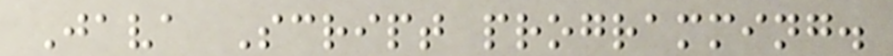Java Script programming.
